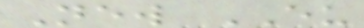New EU
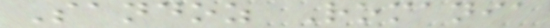Sandoz Romania
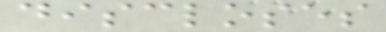discloses
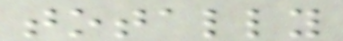totally
